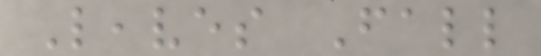Leaves Fall
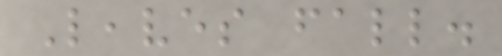Leaves fall.
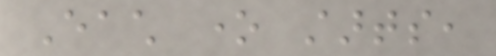Each one starts,
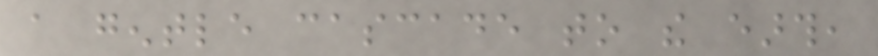a gentle cascade to the earth,
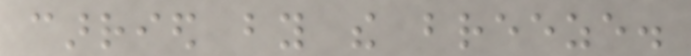carried by the breeze.
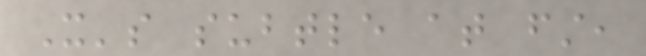It's subtle at first,
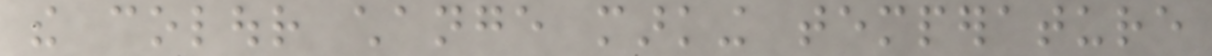the colour change marking temperature
